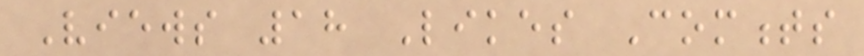Views 18 Likes Comments
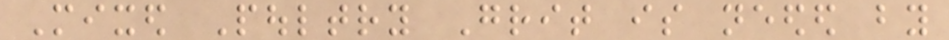Mixed Poultry Grit is needed by
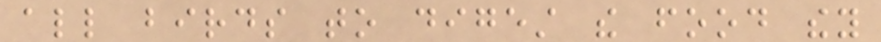all birds to digest the food they
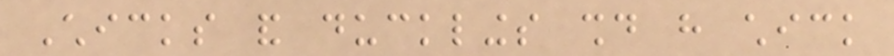Chicks and ducklings should have chick
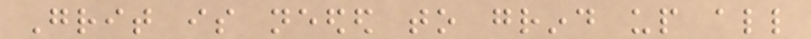Grit is needed to grind up all
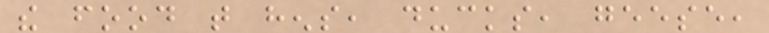the food that hens, ducks, geese,
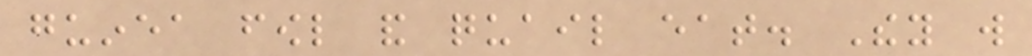guinea fowl and quail eat. They will
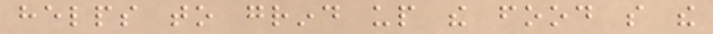helps to grind up the food so the
